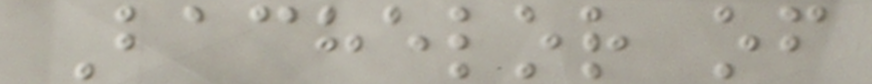Bachelor of
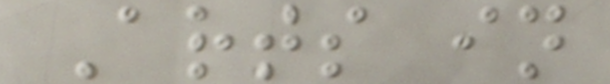Arts in
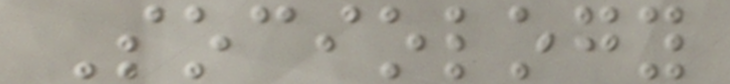Sociology
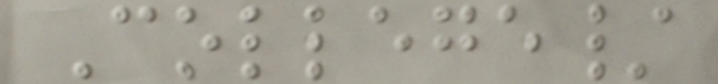College/
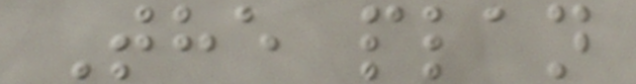The plan
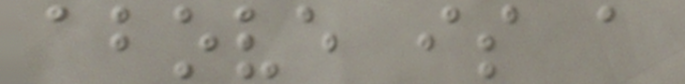above is a
